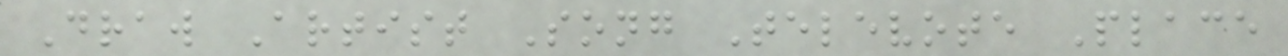Draw Artist Song Televote Place
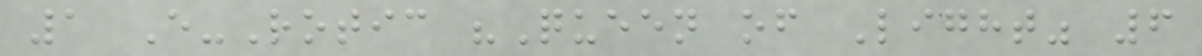1 E-Rotic "Queen of Light" 6
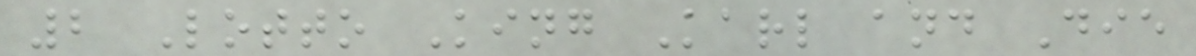2 Lotto King Karl and Die
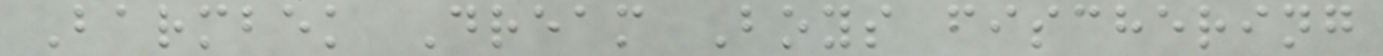Barmbek Dream Boys fischering
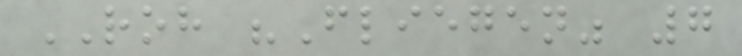ROH "Fliegen" 7
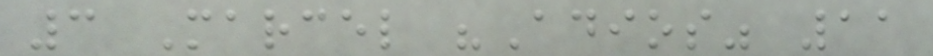3 Marcel "Adios" 11
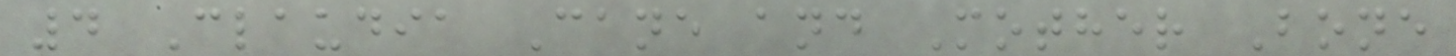4 Claudia Cane and Mother Bone
